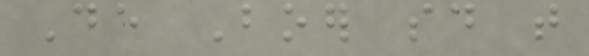De Boer said that
